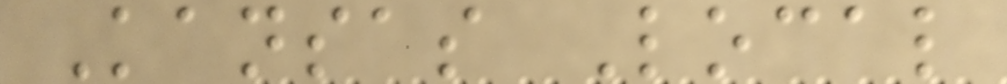Kansas Local
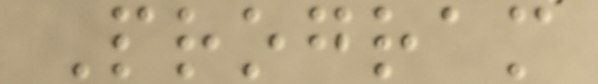Program
